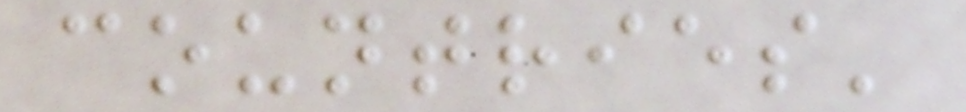countries'
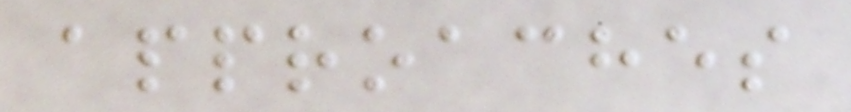approaches
